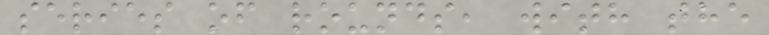series of rounds, with the
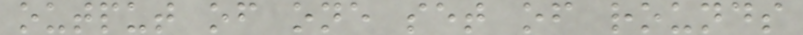output of one set of rounds
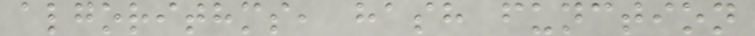algorithms, hash function
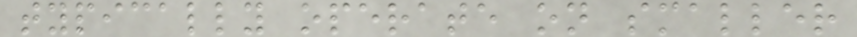typically operate on smaller
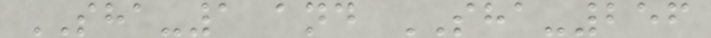SHA-1 and SHA-256
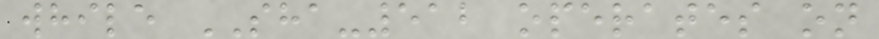while SHA-512 operates on
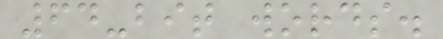64-bit words.
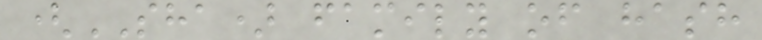(SHA) family of hash
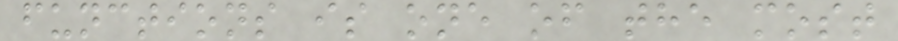functions is one of the most
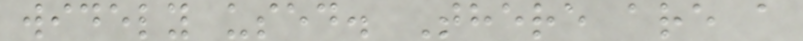widely used. There are a
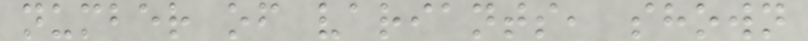number of variants, shown
